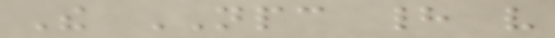The NPC had very
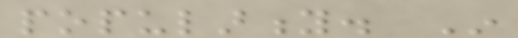popularity. In
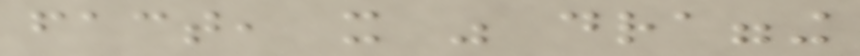fact, it was dragging
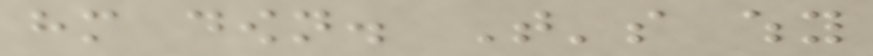him down. That's why
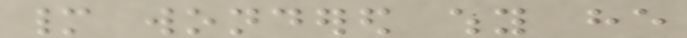many wondered why he
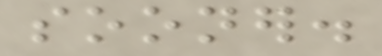sooner.
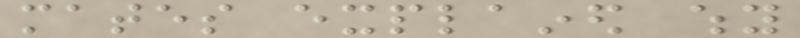mates explained why
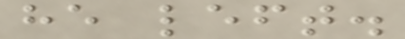he left.
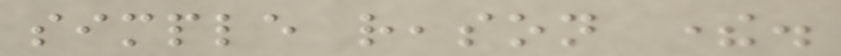simple reason there.
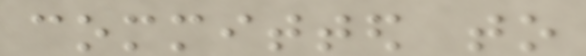committed to
